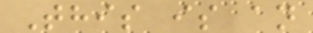This is an
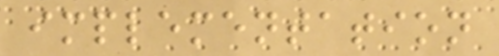implementation
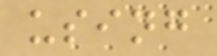using
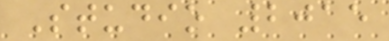Studio 2015
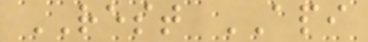REST API
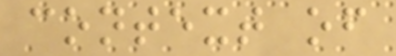context of
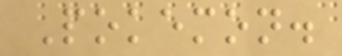Pokemon.
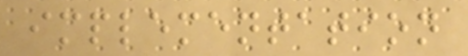implementation
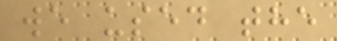we used the
